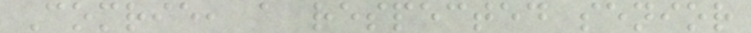Comrie, a respected senior
